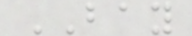BAY
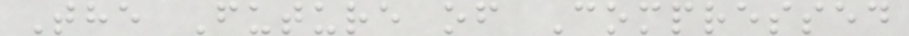The Future of Compressed
